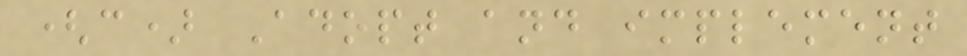(c) Adopt and implement
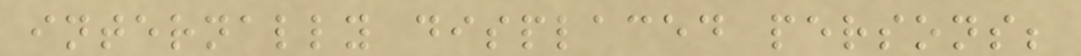internally displaced persons;
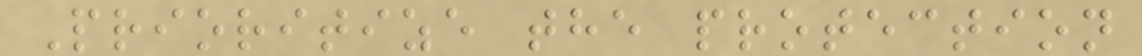Prioritize the protection
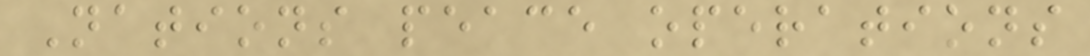Nations peace operations
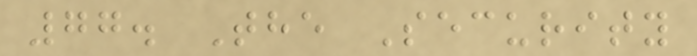77. The Security
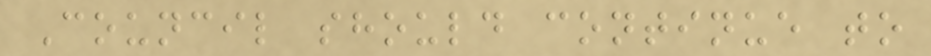Council should continue to
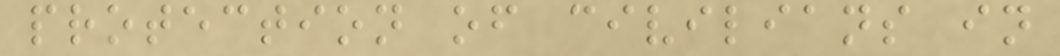protection of civilians in
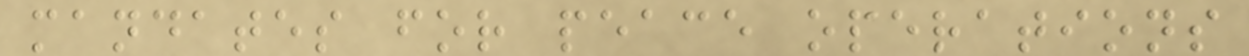mandates for peace operations
